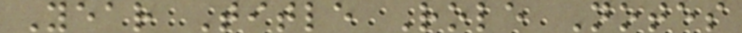Year Title Role Notes
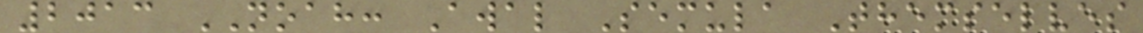2013 NOAH: Awal Semula Themselves
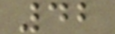42
